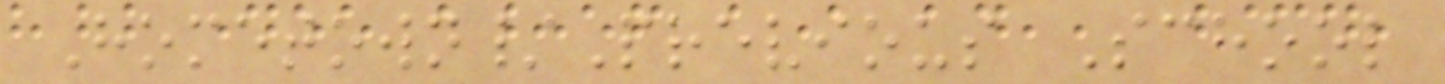Hometown/Previous School
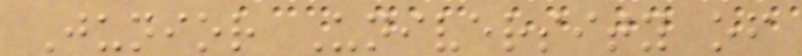Junior University of
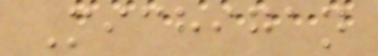Michigan
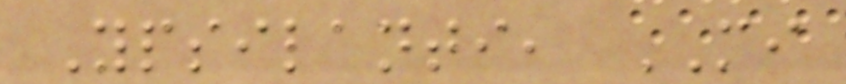Ypsilanti, MI
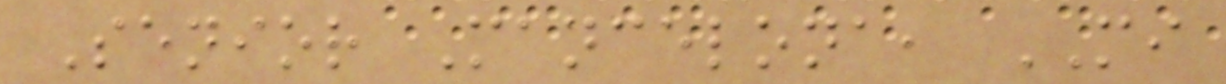Senior Mancelona, MI
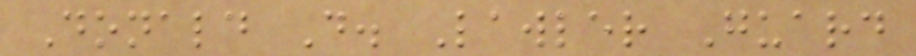Donald D. Lawler Guard
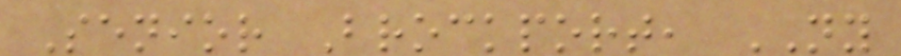Senior Brockport, NY
